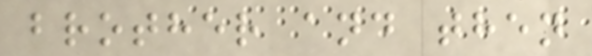brother and then
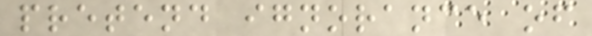pretend ignorance of
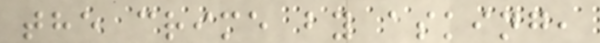the crime by asking,
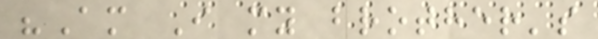"Am I my brother's
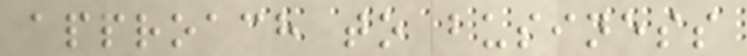approach to business
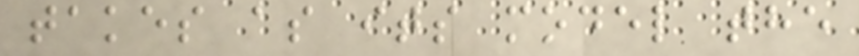takes as its model the
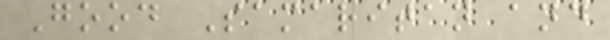Good Samaritan and
